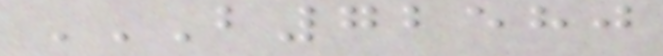B72580
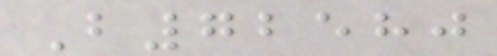B72580
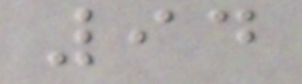94
